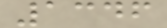1346
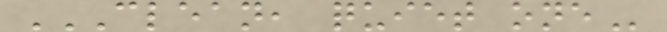CLEAN, QUIET ONE
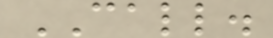CALL.
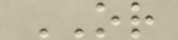OR
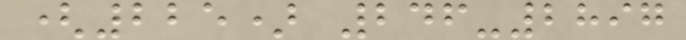(225) 246-2897
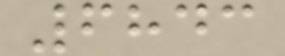6843
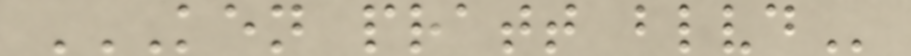KEN PRATT BLVD
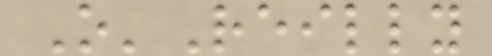O'Reilly
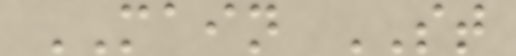MAIN ST
